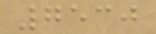7530
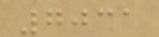7031
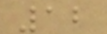12
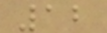12
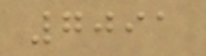7091
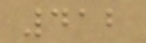412
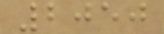2050
